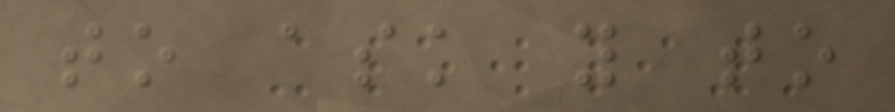to ask you to
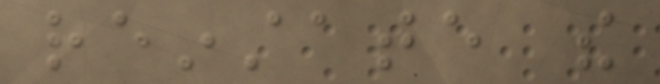reinstate the
